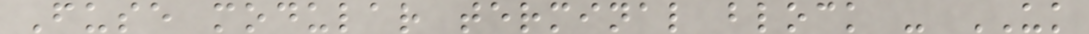Fuse modular terminal block - UK
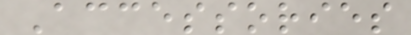Accessories
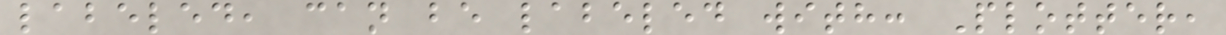labeled, can be labeled with: Plotter,
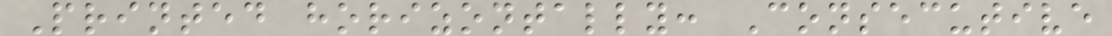Printed horizontally: Consecutive
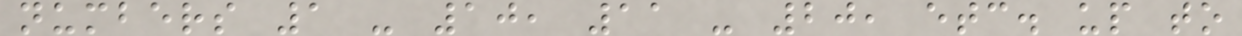numbers 1 - 10, 11 - 20, etc. up to
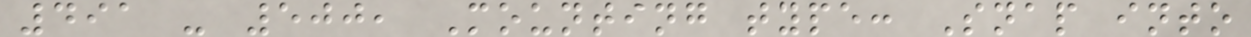491 - 500, Mounting type: Snap into
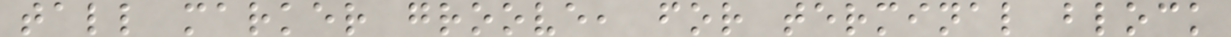tall marker groove, for terminal block
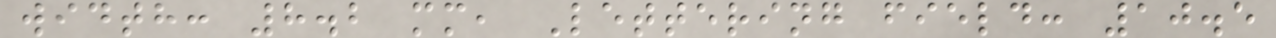width: 8.2 mm, Lettering field: 10.5
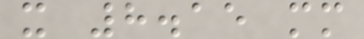x 8.15 mm
